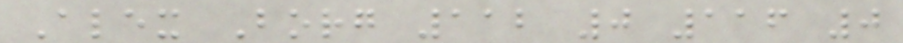Alex Borg 112 0 116 0
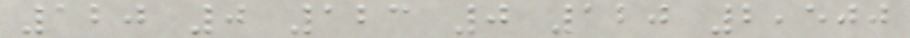120 0 123 0 120 2,500
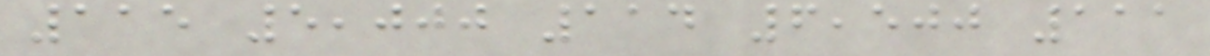115 5,000 114 6,500 111
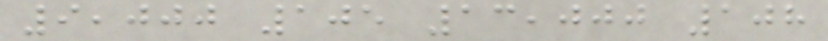9,000 105 13,000 108
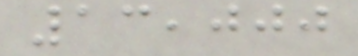13,000
